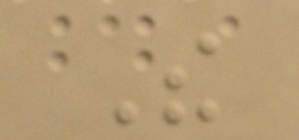The
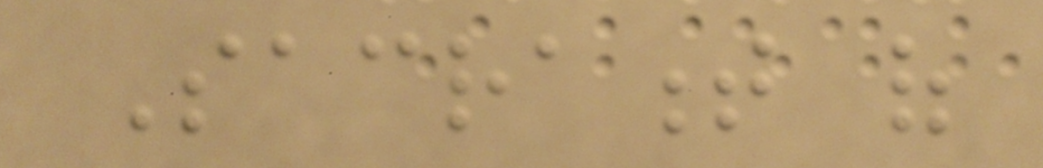Sacrament of
